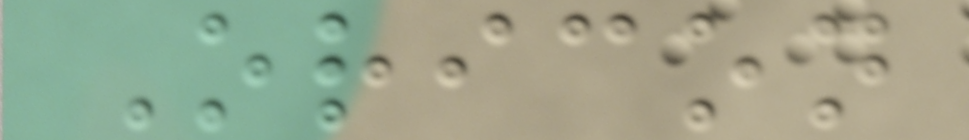Oricon
